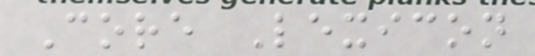Core Lexicon
